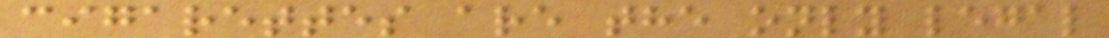cigarettes are the only legal
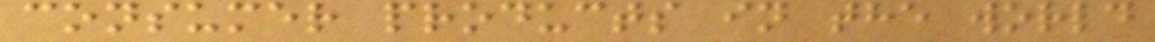consumer products in the world
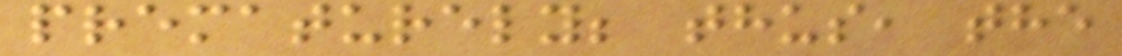prematurely; thus, the
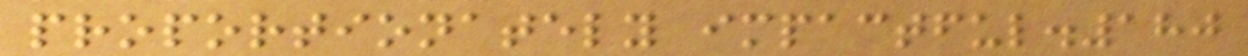proportionately impactful.180
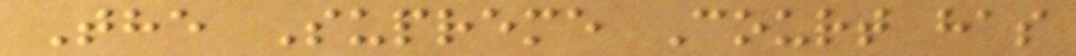The Supreme Court has
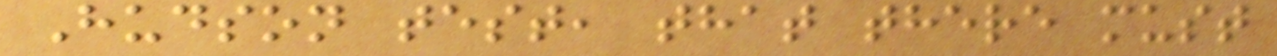Hudson test, that there must
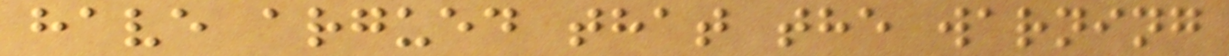have argued that the warning
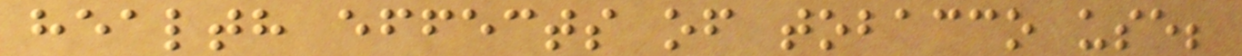health effects of tobacco use;
